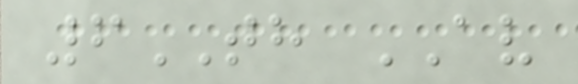6TH AV
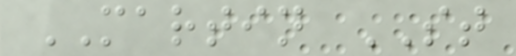MARTIN ST
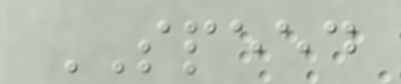SPEED
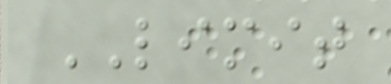LIMIT
